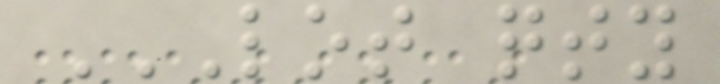LOT QTY
